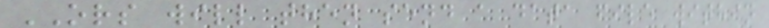ORS will then send a data file within
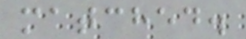matched.
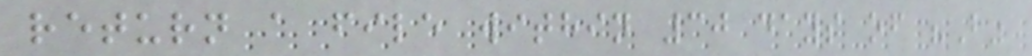return a file within 30 days of "B"
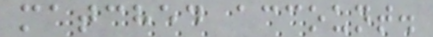matched account.
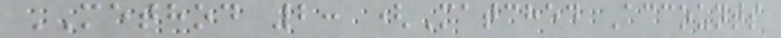METHOD 2: (Matched Accounts
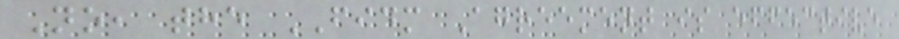No, the FIDM Agreement is effective
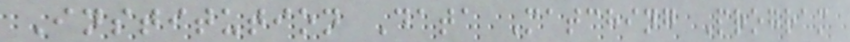Institution Data Matching Program
